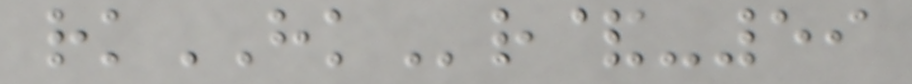rkHKr&-59
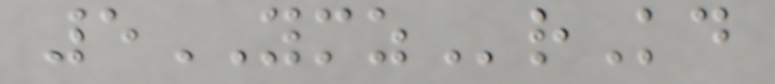5YMZrKd
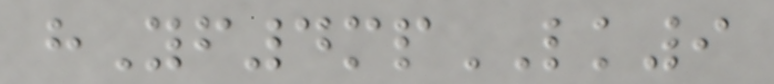hYf4mpLK9
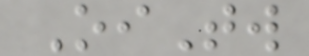OiTw
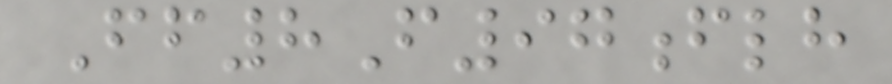Ff8F97flh
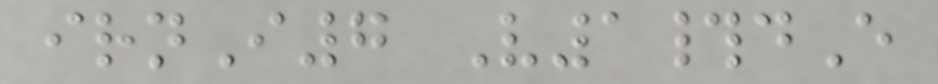irnI7 V1#dE
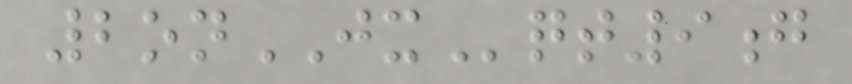2onJXqt9g
